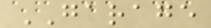GARAGE
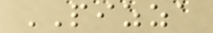PIZZA
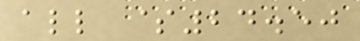all $24.50
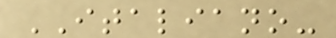ITALIANO-
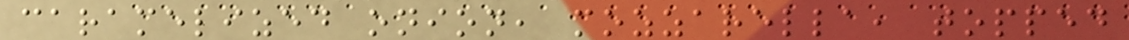caramelized onion, mozzarella, topped
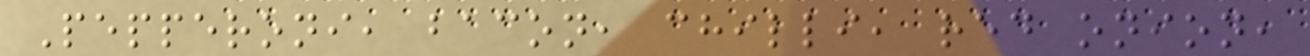Pepperoni, bacon, chilli, red onion,
